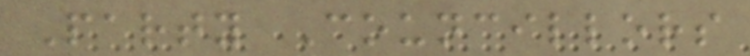Party Councillors
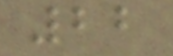22
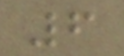6
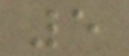5
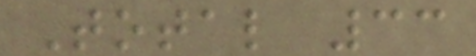Total 33
